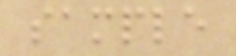sample
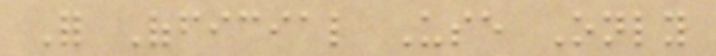For Official Use Only
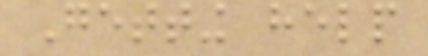Getting help
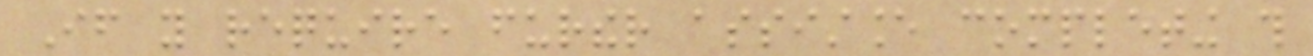If you require further assistance completing this
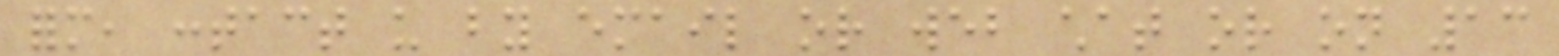form, contact us by email or web chat or on 13
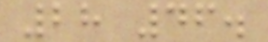28 46.
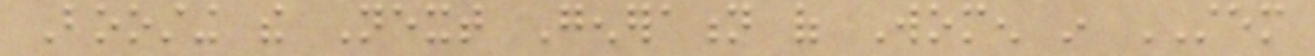Boosting the Next Generation of Women in STEM
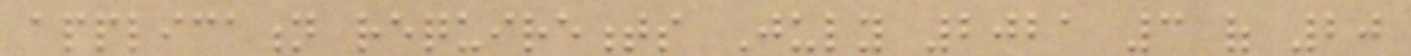application requirements July 2021 3 of 20
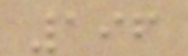196
